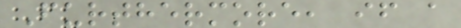Furthermore, if a
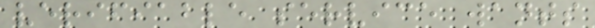verifiable service wants
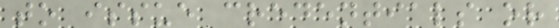to issue credentials or
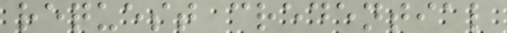request credential
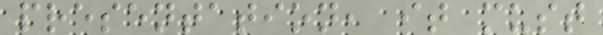presentation, it must
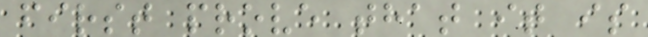first prove that it is
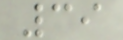39
